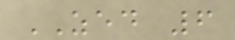ZED 6
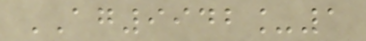AG9942_1
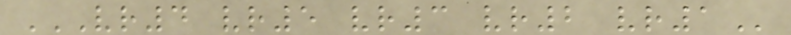VR4 VR5 VR3 VR2 VR1
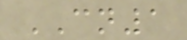CN1
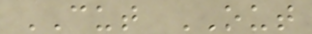CUT OUT
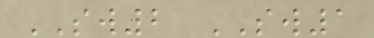SW2 SW1
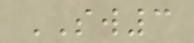SW3
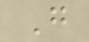G
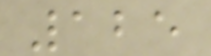125
